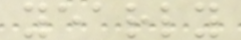yearly
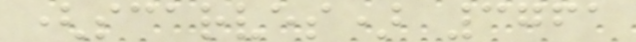(scarves) 3761
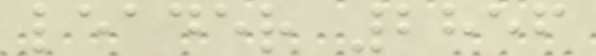leader 2856
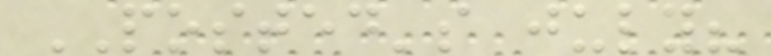POSTED's july?
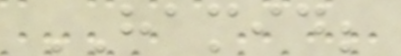HAMID;
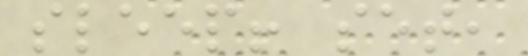sleep! set,
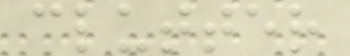clutter
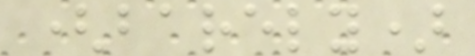(barely)
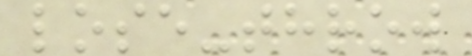lose-throw
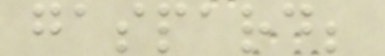gaspard;
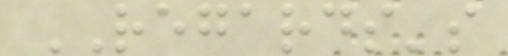REGARDS's
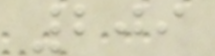209
